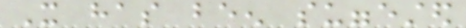It has been suggested
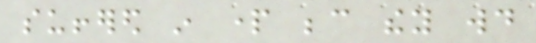suffered in part because they would
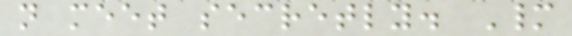not meet secretly. Many
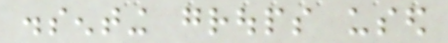dissenting groups used
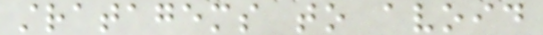stratagems to avoid
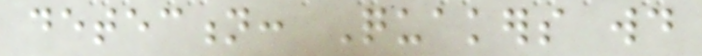detection: Quakers would
